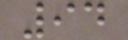94
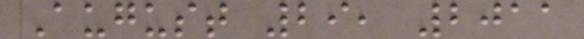August 29, 2011
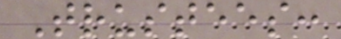Trustees:
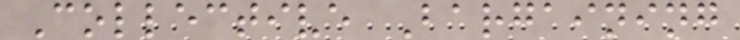Collective Bargaining
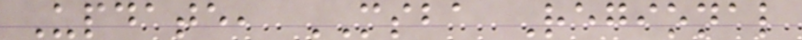Update, MSBA Regional
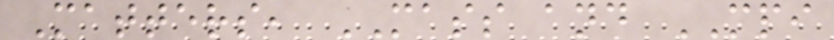Matters, MASS and MPI
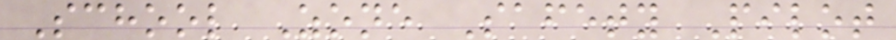School Zone Safety Pilot
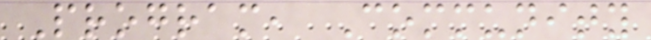Program, Community
